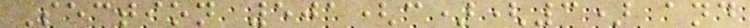Section 501(c)(3) and
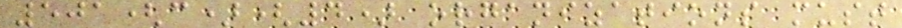501(c)(4) organizations must
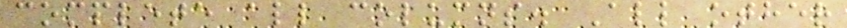complete all columns. All other
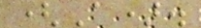(A).
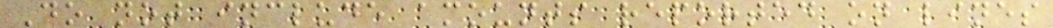Do not include amounts reported on lines
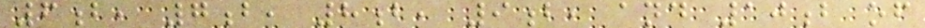6b, 7b, 8b, 9b, and 10b of
